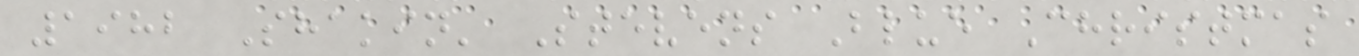1982 Shakin' Stevens Blue Christmas
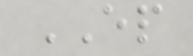EP
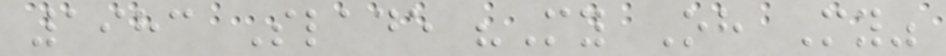1983 Slade "My Oh My"
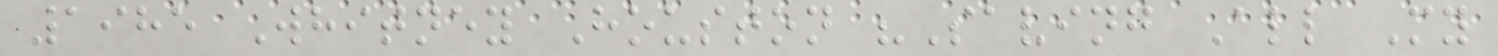1985 Whitney Houston "Saving All My
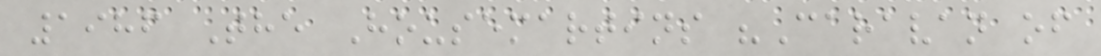1986 The Housemartins "Caravan of
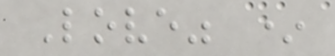Love" *
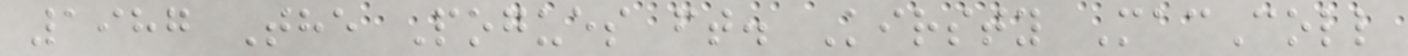1987 The Pogues ft. Kirsty MacColl
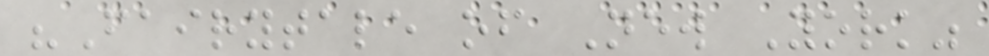"Fairytale of New York"
